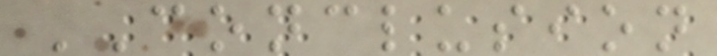CONCLUSION
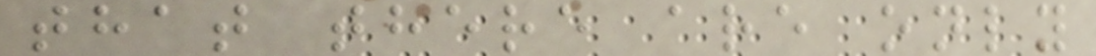that there are only
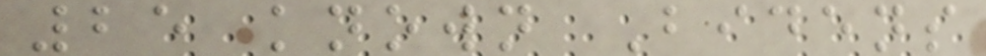25 known Bidens
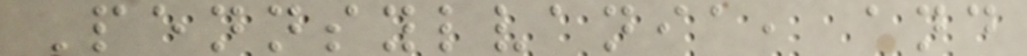Pennsylvania, and
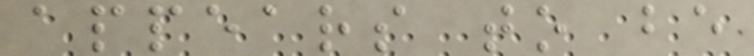appears to be
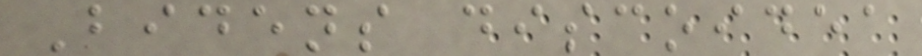Bidens discoidea
